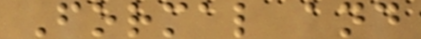Formal and
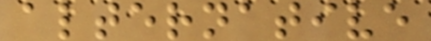alternative
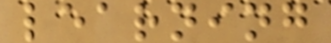learning
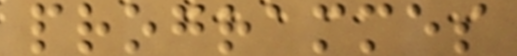programmes
